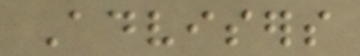Advisers
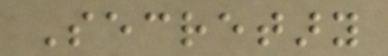Secretary
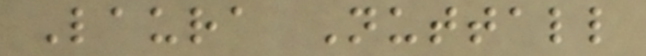Laura Nuttall
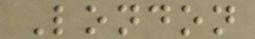London
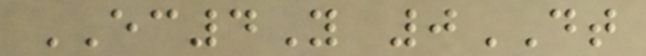EC4Y 0DT
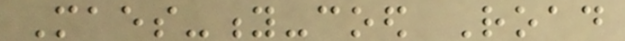Maes-y-coed Road
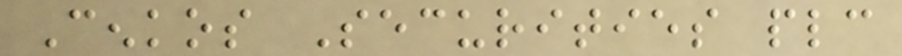Cenkos Securities plc
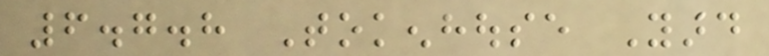6.7.8 Tokenhouse Yard
